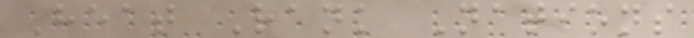Heat Rank Nations
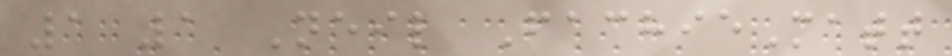1 1 Neil FachieMatt
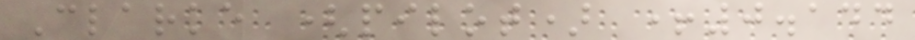Clarke (pilot) +0.144
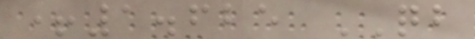+1.625 QB
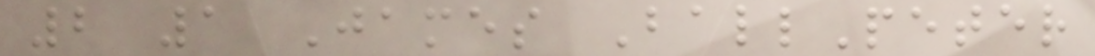2 1 James BallPeter
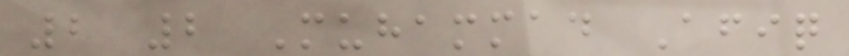2 2 Muhammad Afiq
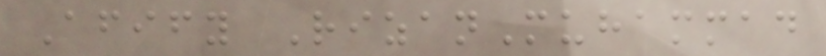Afify RizanMuhammad
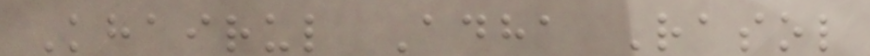Khairul Adha Rasol
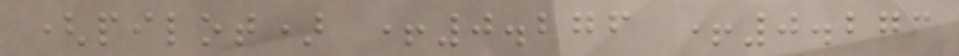(pilot) +0.276 +0.273
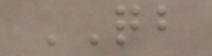QB
